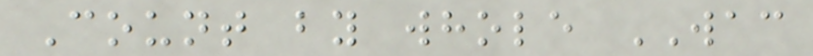Count by whole WAC
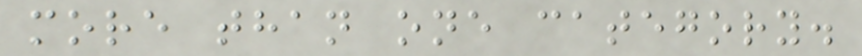more than one category.
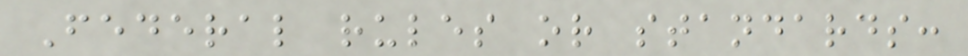Federal rules or standards:
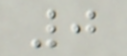0
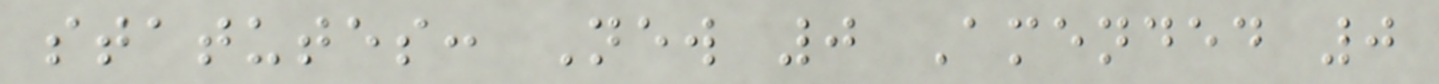statutes: New 0 Amended 0
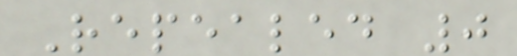Repealed 0
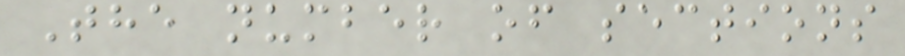The number of sections
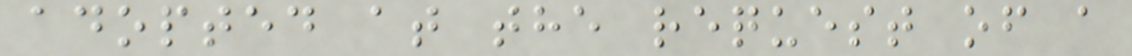adopted at the request of a
